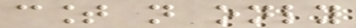count not only
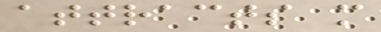attracts more
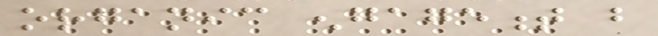organic engagement but
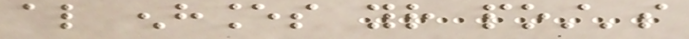also enhances your post's
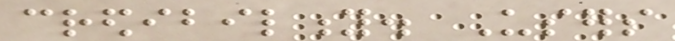credibility. Users
